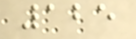125
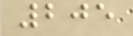205
